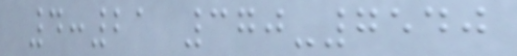4:21 370-7540
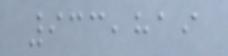933,819
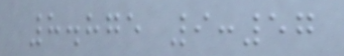8.875 9:57
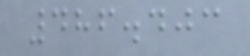486.403
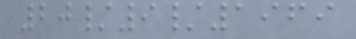20/9/1969
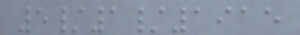5/1/1915
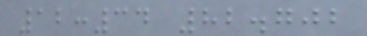12:34 82.702
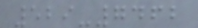529-7462
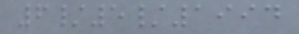6/5/1994
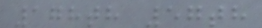178th 57th
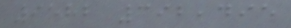9582 392,495
